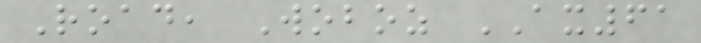Road, Woboz AX61
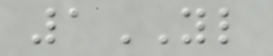1YL
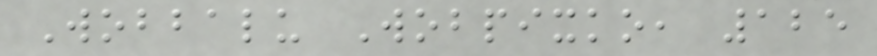Wobbalu Wobpixko, 125
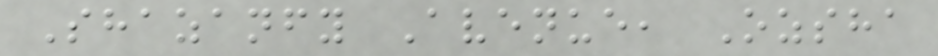Shazanfy Avenue, Ozsha
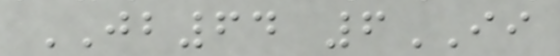JB64 6II
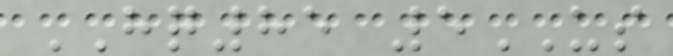HQ85 5US
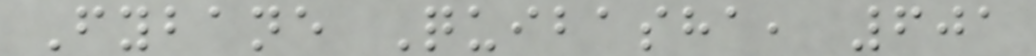Fybane Quibasha, 601
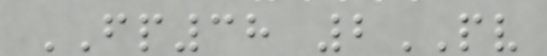FP38 2PV
